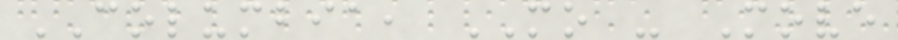COLUMBIA, MO - Move
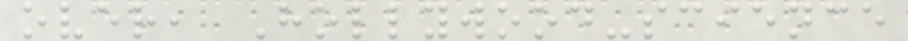over, Hollywood-science
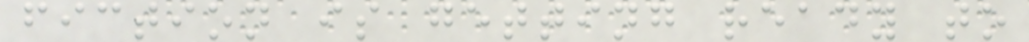fiction is getting ready to
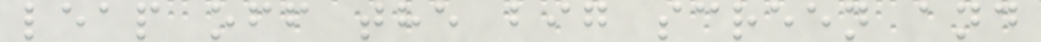leap off the big screen and
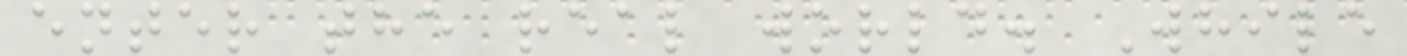enter the real world. While
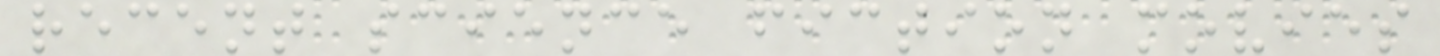recent science fiction movies
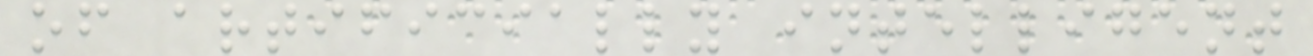of artificially intelligent
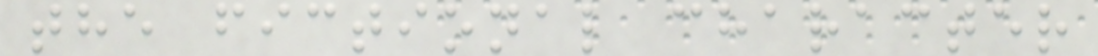the fictional character
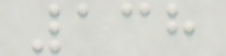138
